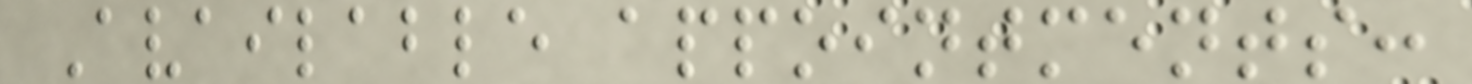Available appointments:
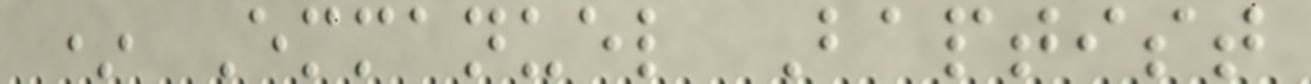* Emmanuel Baptist
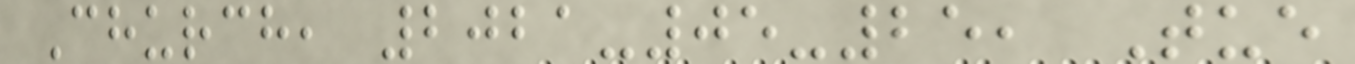Church, 2021-05-25, Tue
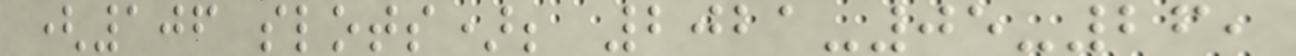(106 slots); 2021-05-26,
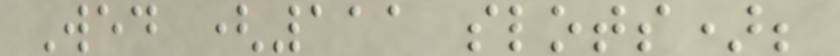Wed (111 slots);
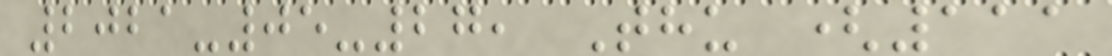2021-05-27, Thu (111
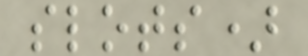slots)
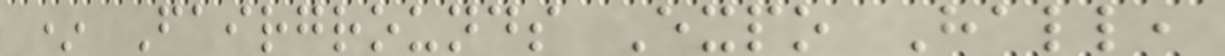* Fairgrounds Expo Hall,
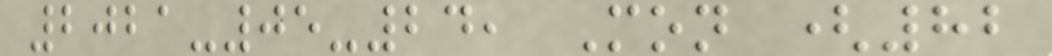2021-05-24, Mon (82
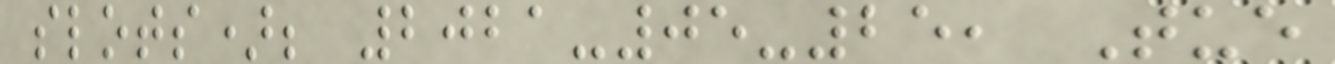slots); 2021-05-25, Tue
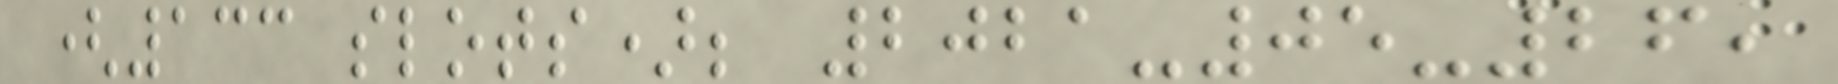(133 slots); 2021-05-26,
